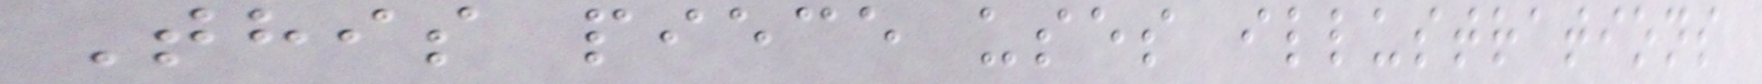This piece uses illustrations
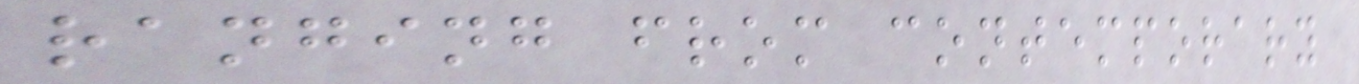ranging from contemporary
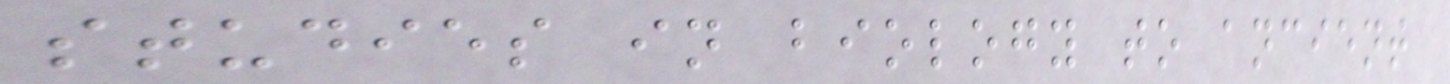studies in biology to ancient
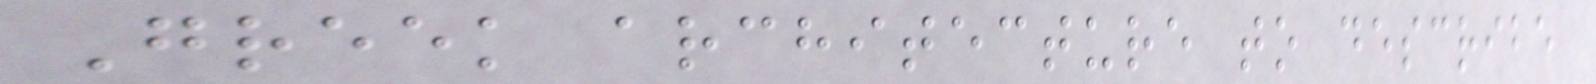Greek architecture to describe
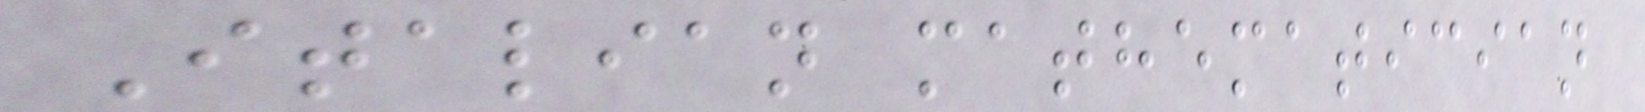Italian mathematician
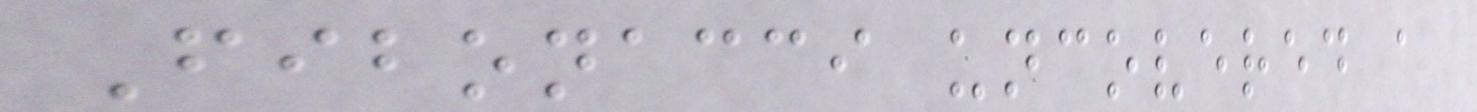Fibonacci uncovered a
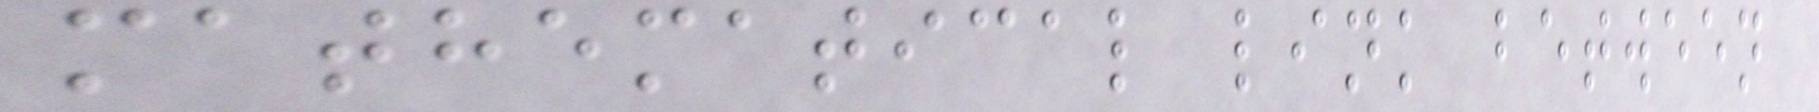mathematical link between
